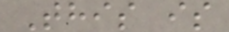This is
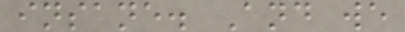insane. And we
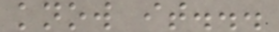know it...
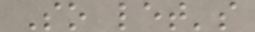So let's
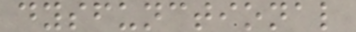dysfunctional
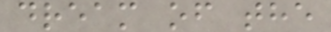dream of the
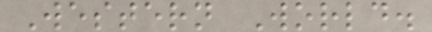Western World.
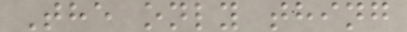The only thing
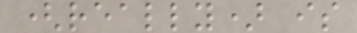(really) is
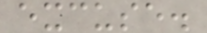excuse.
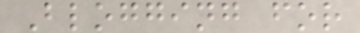Blogging for
